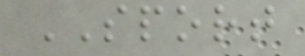SPORT
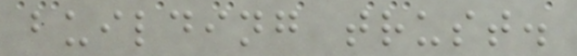building trust.
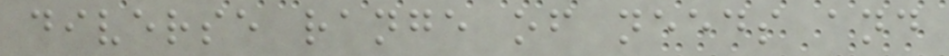diverse range of needs and
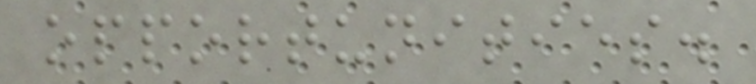opportunities.
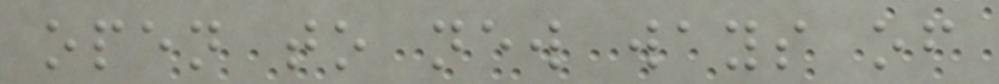open to new ways of
